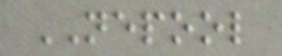NEPOOL
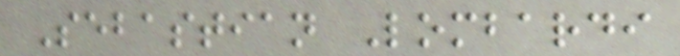Sebastian Lombardi
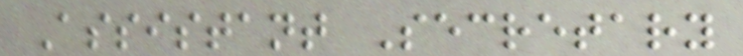Assistant Secretary
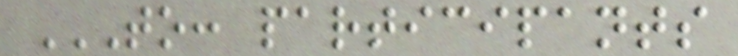TO: PARTICIPANTS
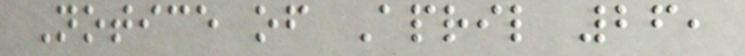Notice of April 26,
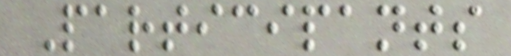Participants
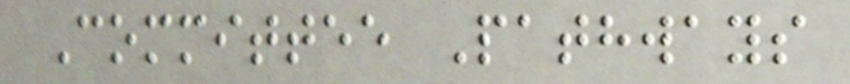Committee Pathways
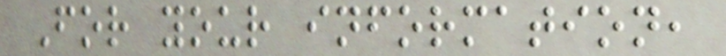For your information,
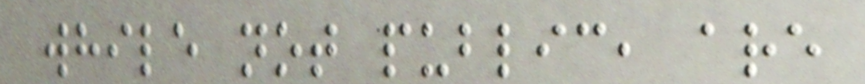while not public, are
